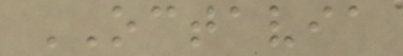OCTAVIA
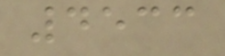4533
